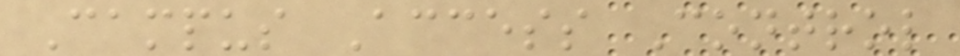Campus Access Control
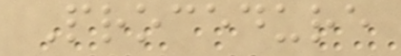Procedure
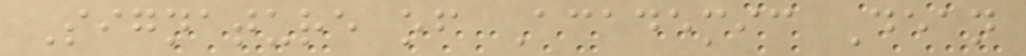Signature of Academic Dean
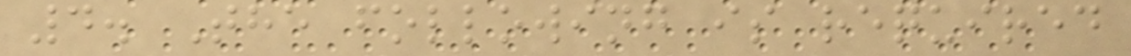4. The following is required
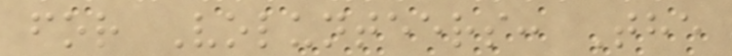for Volunteers: The
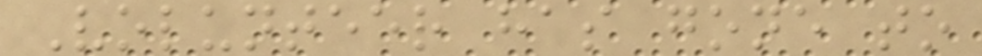Volunteer has gone to
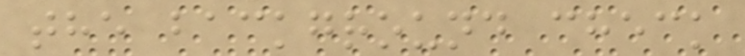the background check
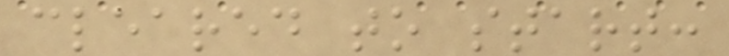cleared to start:
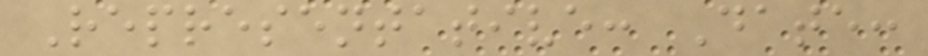Representative: Date:
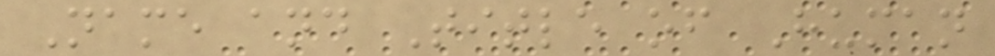Name and Title of Human
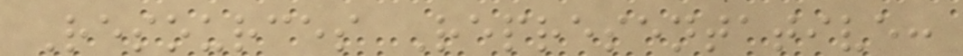Resources Representative:
